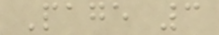Page 3
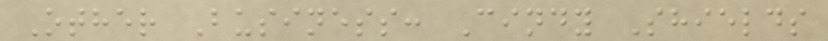Other Business: Cindy Shields
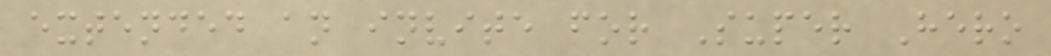extended an invite for Super Hero
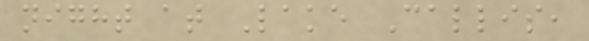night at Lake Callis,
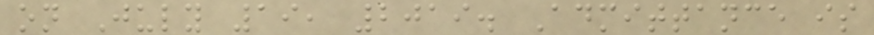on July 19, 2019. Admittance is
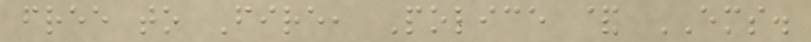free to Fire, Police & EMS.
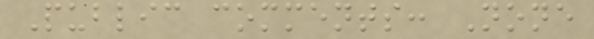Public comments: None
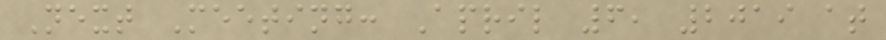Next Meeting: April 6, 2019 at
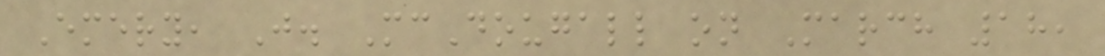Emery, J. McDougall on March 18,
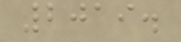2019.
